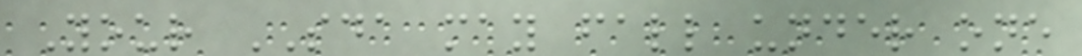Your SDA may fall under one
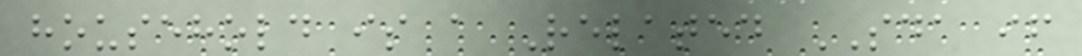household is a Related SDA if
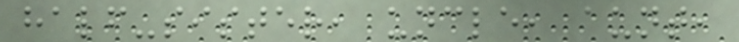half-sister, uncle, aunt,
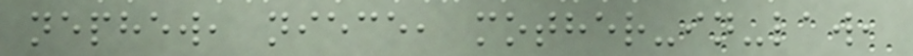nephew, niece, mother-in-law,
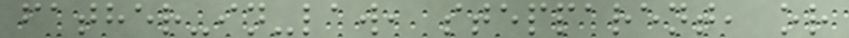father-in-law, stepparent, or
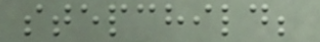stepchild;
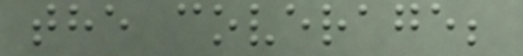the coverage;
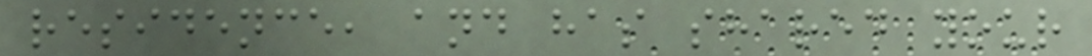residence, and has shared your
